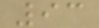93
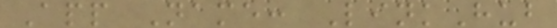App Name: LinkHub
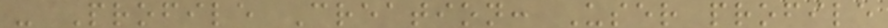- Profile Creation: User profile
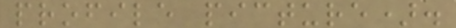profile picture).
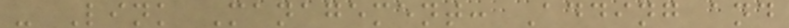- Link Management: Adding and
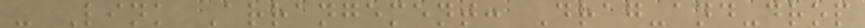- Link Arrangement: Drag-and-drop
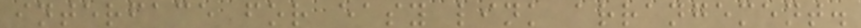interface for easy link arrangement.
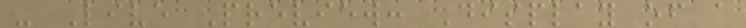- Live Preview: Display of a
